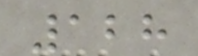128
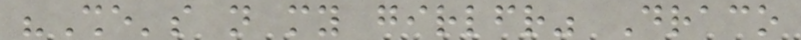"She's not my girlfriend" Draco
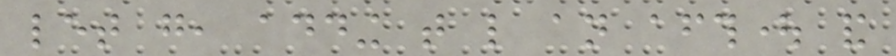let go, adding that like an afterthought and
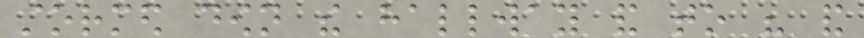stormed down the hallway and to his and
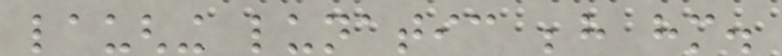laughing lunatic behind him.
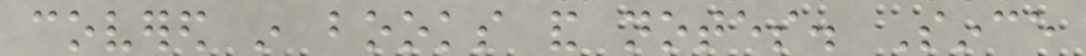covered in books and notes. Since
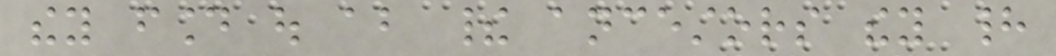they found out about their ancestors they had
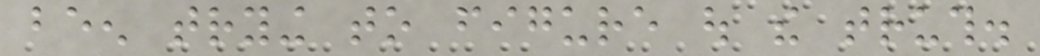been trying to figure out the truth.
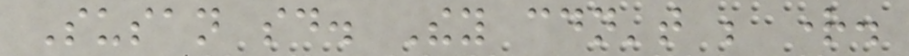Susan said. They couldn't be right.
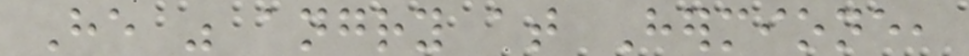He was angry at Hermione,
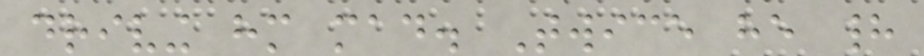driving him mad. Twice he had
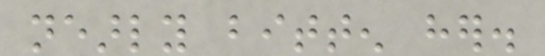nearly bitten her.
